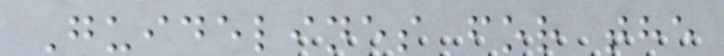Guidelines for the
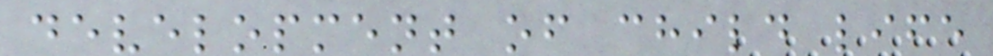development of child life
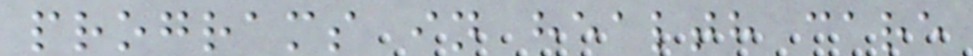programs in health care
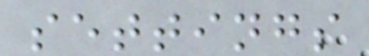settings
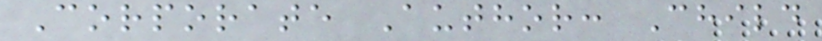Corporate Author: Child
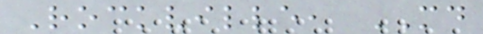Rockville, MD
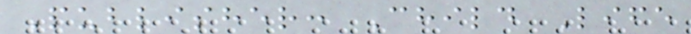Publisher: Child Life
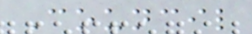Council
